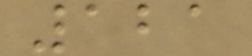121
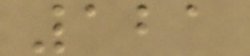121
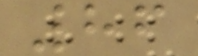86
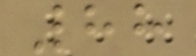88
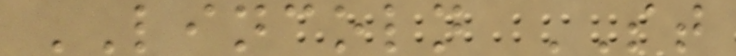LINCOLN ST
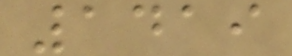1419
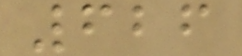626
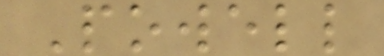Powell
